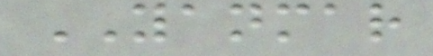YANMAR
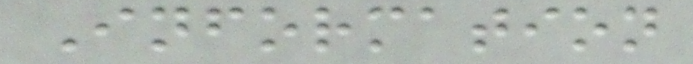Information
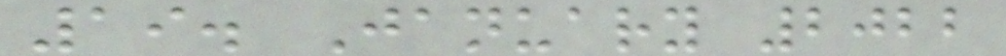19. January 2022
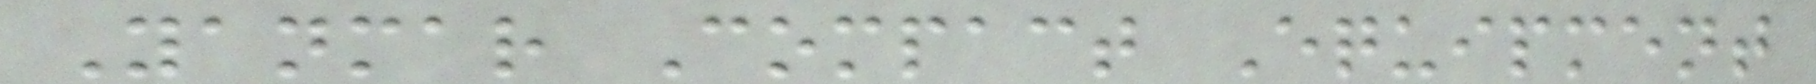Yanmar Compact Equipment
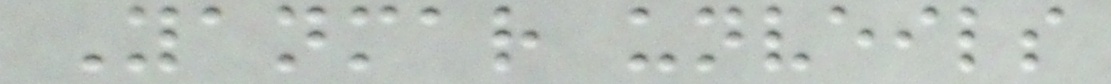Yanmar unveils
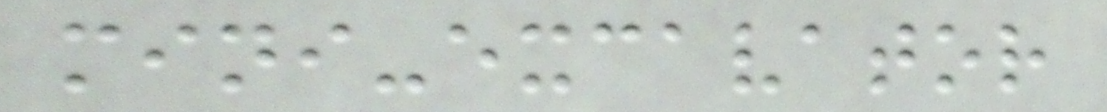mini-excavator
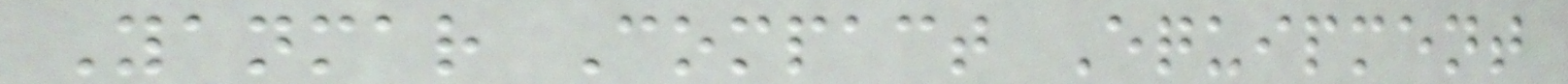Yanmar Compact Equipment
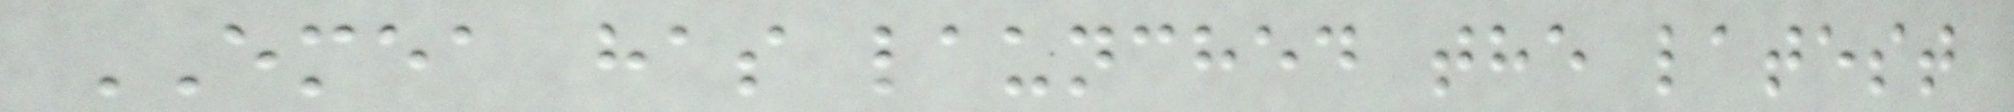EMEA has launched the latest
